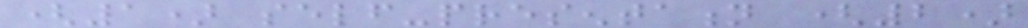(1) self-presentation (2)
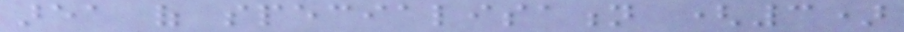area of specialisation (3)
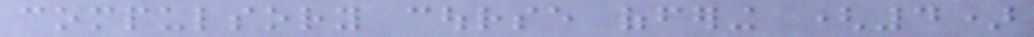compulsory course offering (4)
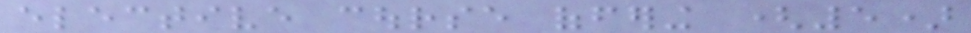elective course offering (5)
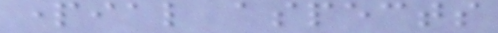partial aspects
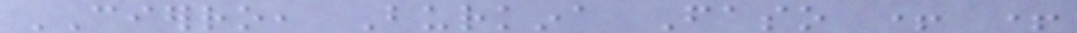CIERRO, Burkina Faso + +
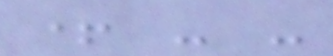+ - -
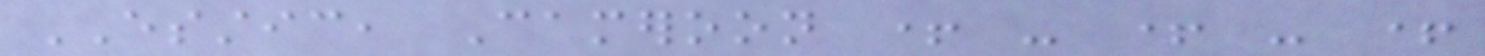ESSTIC, Cameroon + - + - +
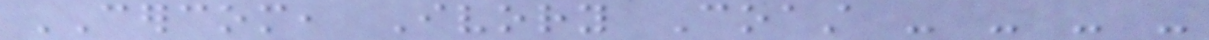CERCOM, Ivory Coast - - - -
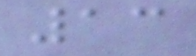13
